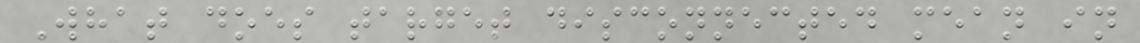What does target disconnected mean in
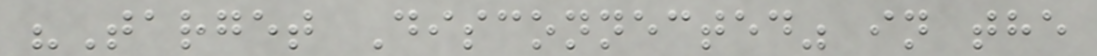"Target Disconnected" in the
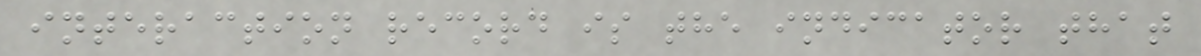interaction record is the indicator that
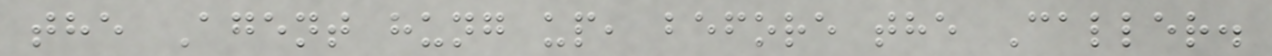the Agent hung up, before the Caller.
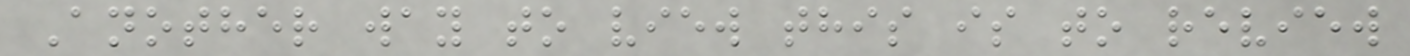Another way to view this is to review
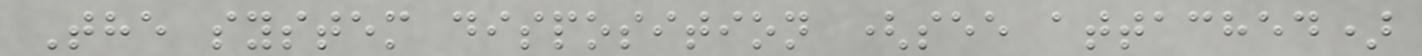The system disposition (see attached)
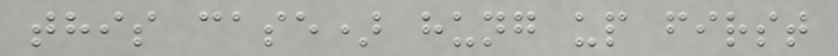this case) hung up first
